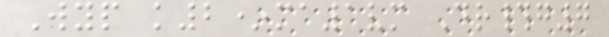Wyp k2*ma1vm Dr#g7
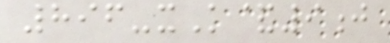896-xK&9j
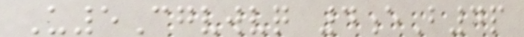U5Cgvwvq 4eB4p
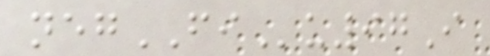negFIu97I
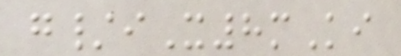g/iX8mKi
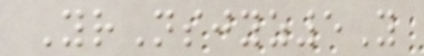YrNsjyz5Y
